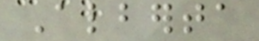Alberta
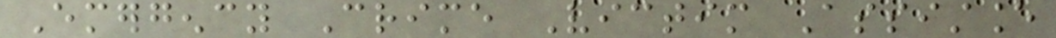Emergency Crime Victim Assistance
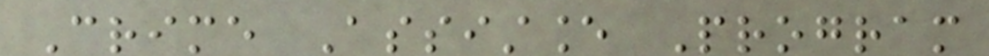Crime Assistance Program
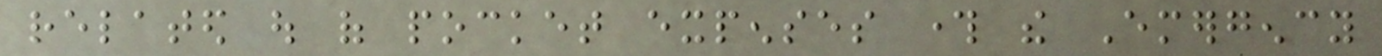related out of pocket expenses through the Emergency
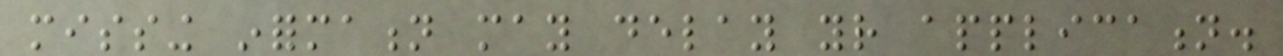missing information may delay your application.
